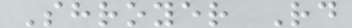Shroyer Rd
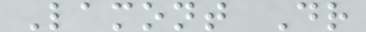Lamont Dr
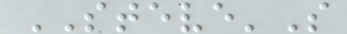STEVE'S
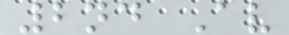2nd Av
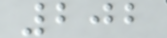202
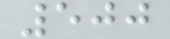500
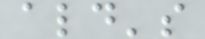ald's
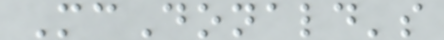McDonald's
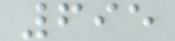695
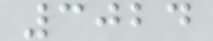3024
